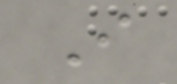I
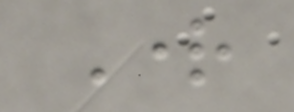Right
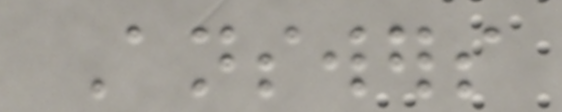Answers
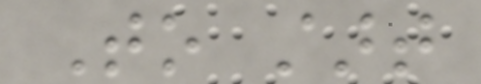To start
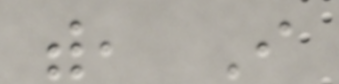with, I
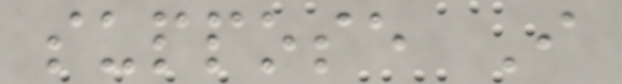suppose I
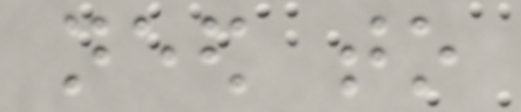need to
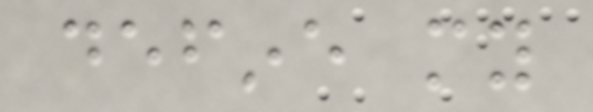define my
